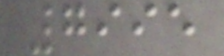7995
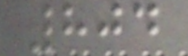804
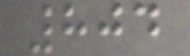804
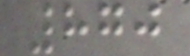870
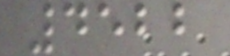4522
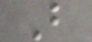B
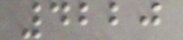4220
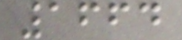1664
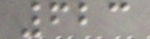623
